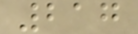217
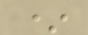*
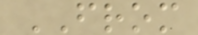FROM
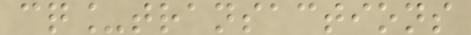cq_transactions
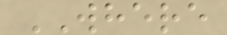WHERE
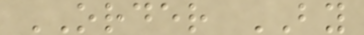ORDER BY
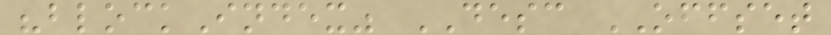"blockIndex" DESC OFFSET
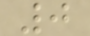0
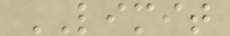LIMIT
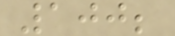100;
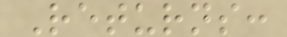Returns:
